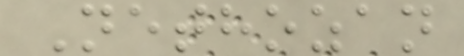Nethozan
